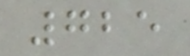725
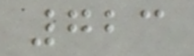723
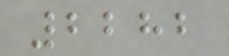2282
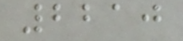2210
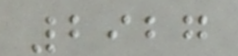2927
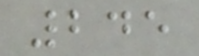245
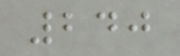240
